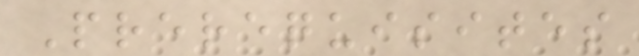Prerequisites
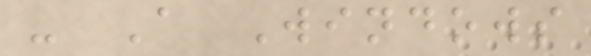- A Windows
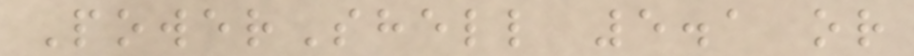PowerShell 5.1 or
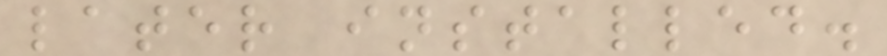later installed.
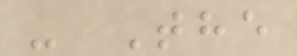- The
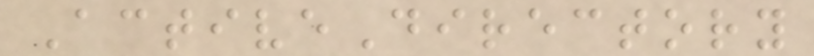ActiveDirectory
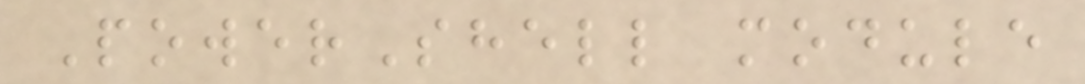PowerShell module
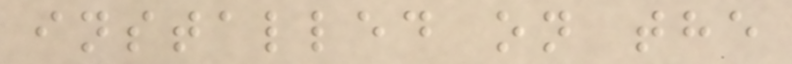installed on the
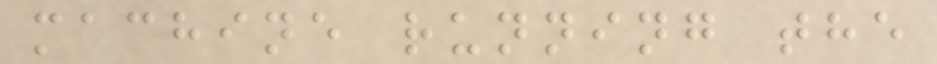machine running the
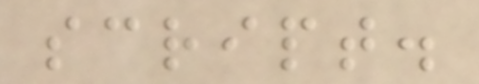script.
